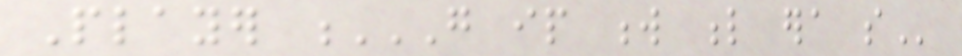Player G IP W L ERA SO
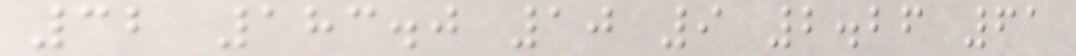32 183.0 10 9 2.26 61
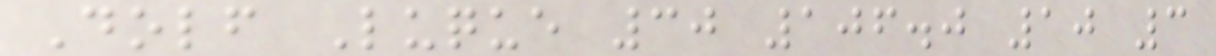Dolf Luque 30 106.0 10 3
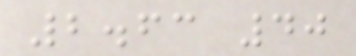2.63 40
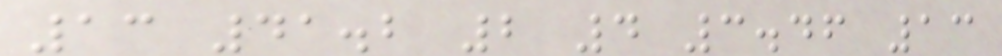13 41.2 2 4 3.46 13
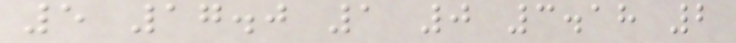5 17.0 1 0 3.18 2
